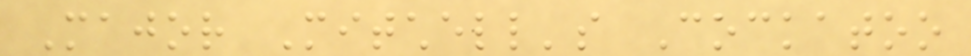Major Mitchell's Cockatoo
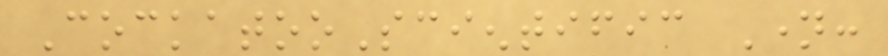CockatooScientific Name:
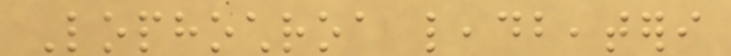Lophochroa leadbeateri
